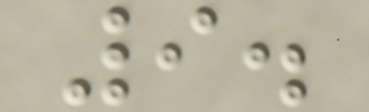9.
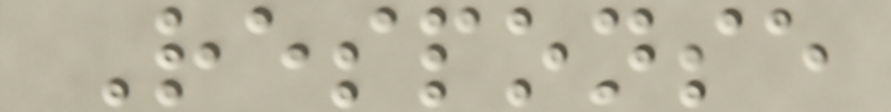Response
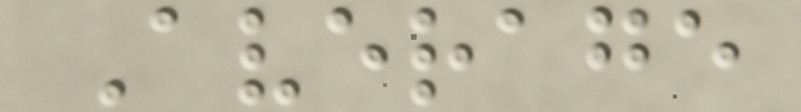Average
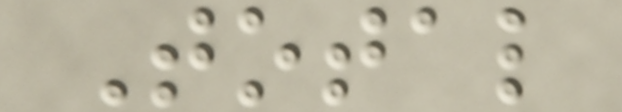Total
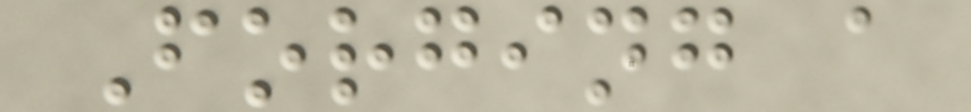Forging a
